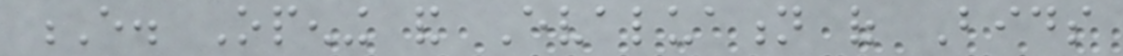E. Opening and Evaluation of Bids
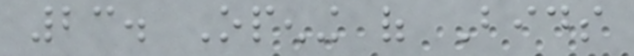23. Opening of Bids
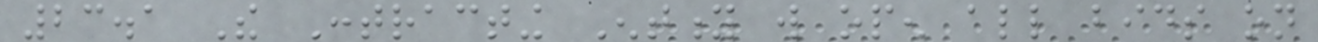23.1 The Contracting Entity will open all bids on
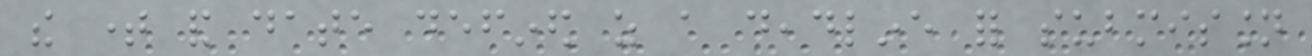the time and date defined as a deadline for submission
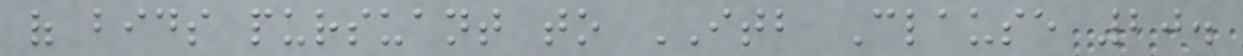of bids pursuant to ITB Clause 20.
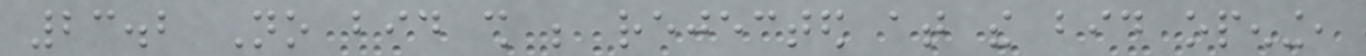23.2 No bid shall be rejected at the bid opening,
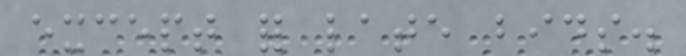except for late bids.
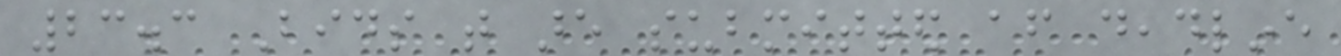23.3 Bids that are submitted after deadline
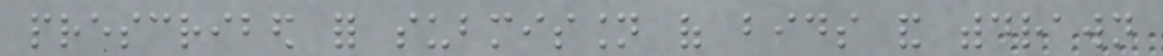prescribed for submission of bids and withdrawn
